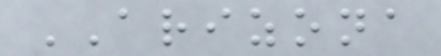ARIZONA
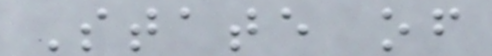State of
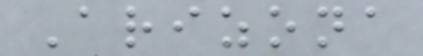Arizona
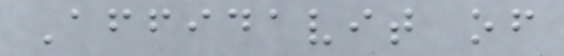Affidavit of
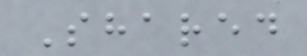Shared
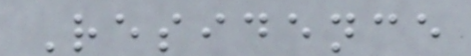Residence
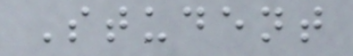Student
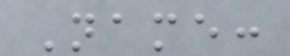Name:
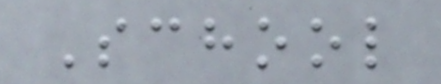School
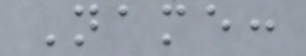Name:
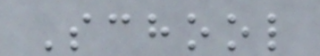School
